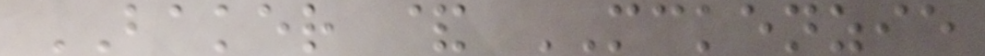BAKER & MCKENZIE
